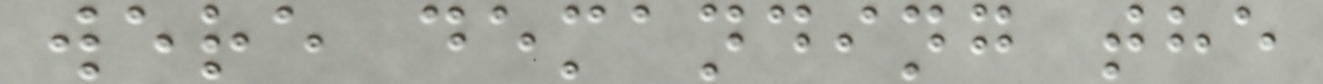were demanding the
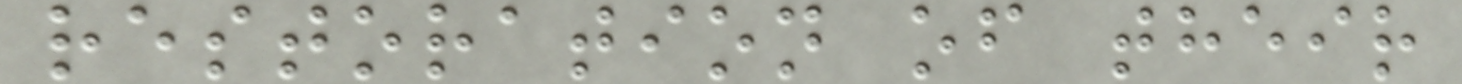restoration of their
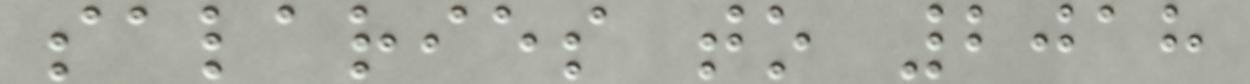salaries to 2018
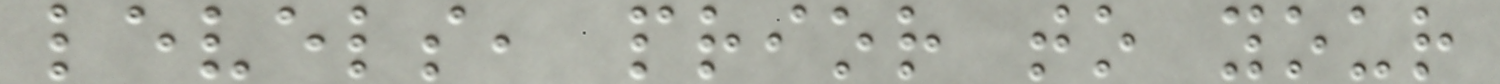levels, prior to your
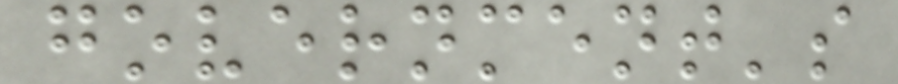government's
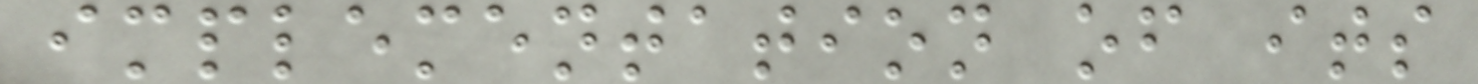implementation of its
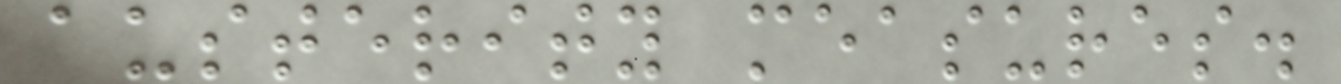austerity measures.
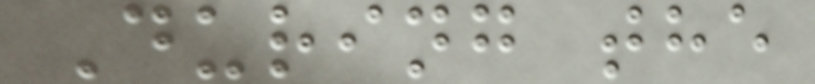During the
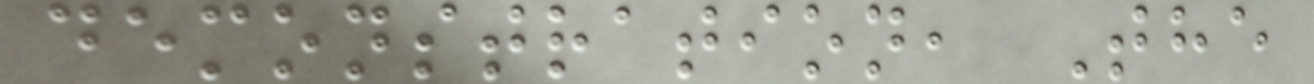demonstration, The
